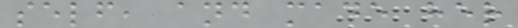self, and made her
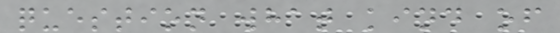question what kind of
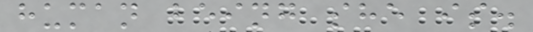human being she is.
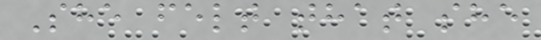She felt that she
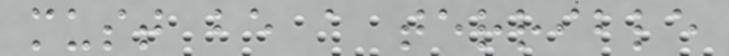must be a terrible
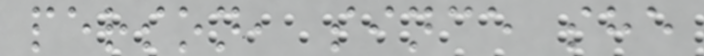person, since she
